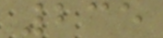235
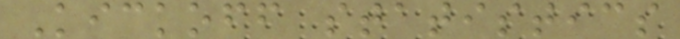Kickoff statistics
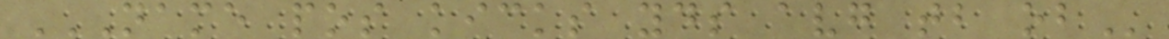NAME POS KICKS YDS AVG TB OB
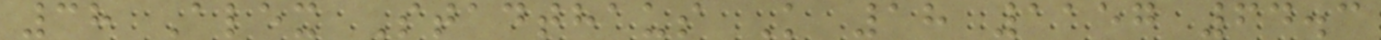38 Alex Stadthaus K 18 1157 64.3
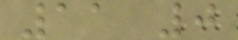11 0
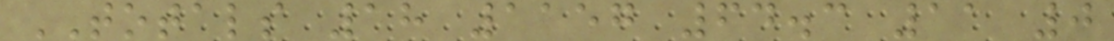TOTALS 18 1157 64.3 11 0
